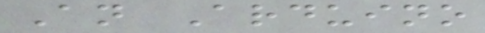An Arduino
